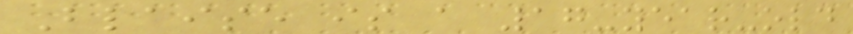Blaise is a 17-year-old
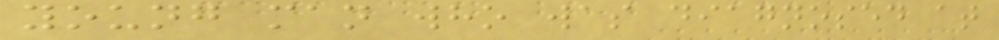young man who was diagnosed at
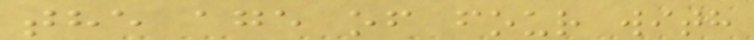the age of four with
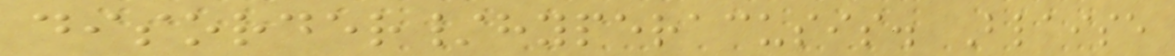disorder/hyperacusis. Blaise
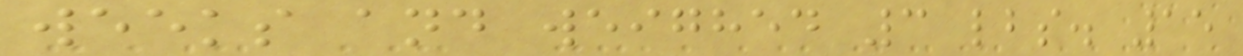weeks and weighed 3 lbs. 15
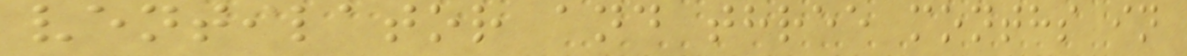ventilator and three months in
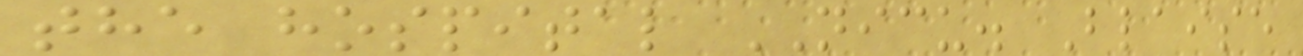the hospital NICU. Blaise
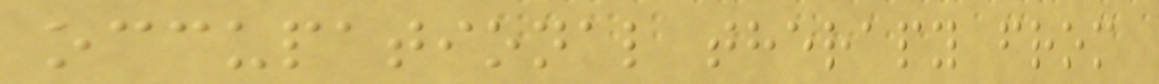occupational therapy from
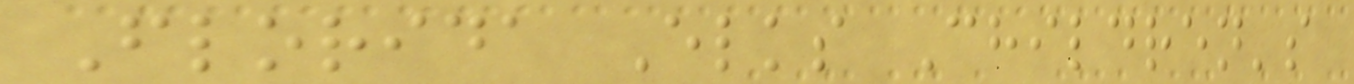Florida Elks Children's
